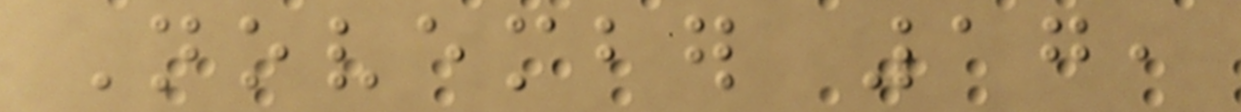November 17,
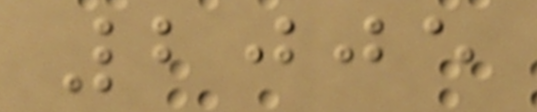2005
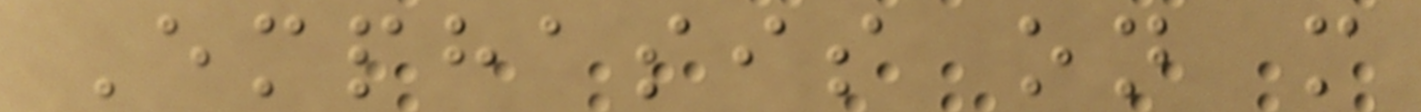Emphasis on more
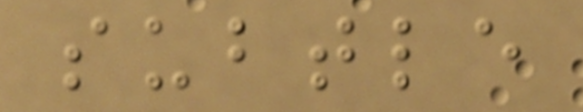subtle
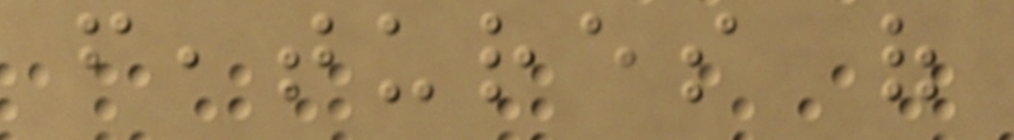features of
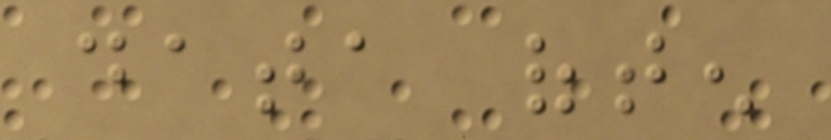data often
